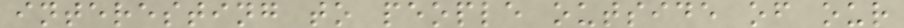interesting to people outside of our
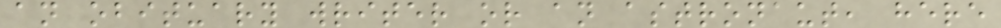an obituary writer or an astronaut, here
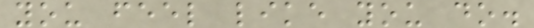you feel like you do.
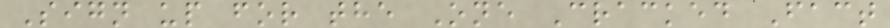Sign up for the One Cracked Fact
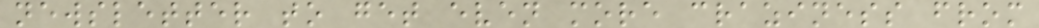newsletter to get even more craziness from
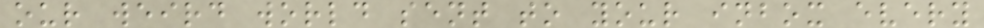our weird world sent to your inbox every
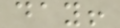day!
